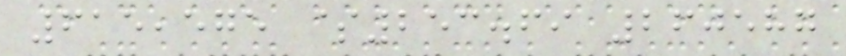615,575 $253.69 260587
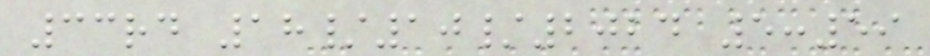33rd 18/10/2024 5:59
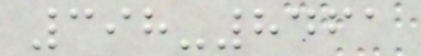398-8461
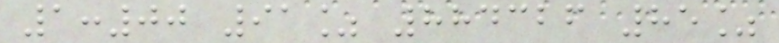1:00 91% 884326 85%
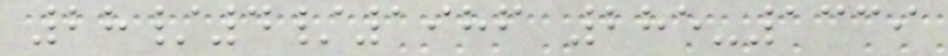28/4/1986 285-1339
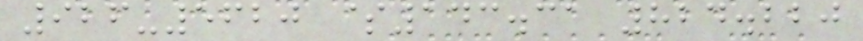926-5620 $143.31 824.220
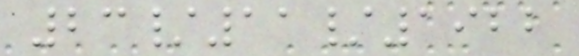23/11/1922
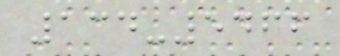134-5466
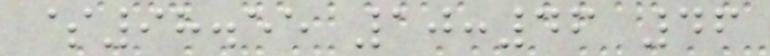$98.55 10:46 46
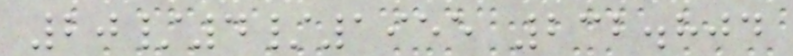20/4/1955 232.804
